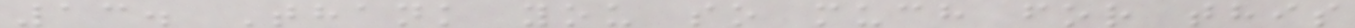13. Thank you so much for this
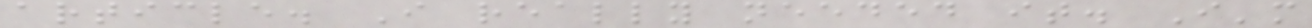article. I really needed it. I'm
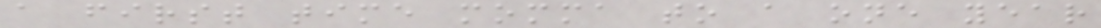a first time momma to a one year
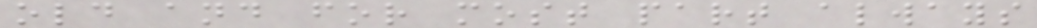old and for most part always
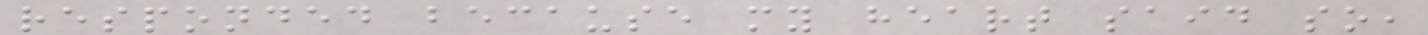responded because my heart said so,
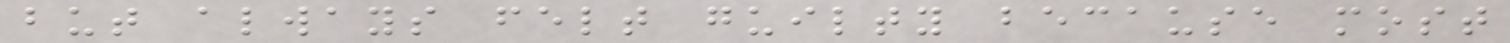but always felt guilty because most
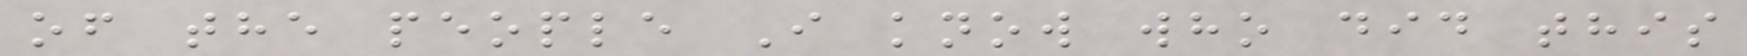of the people I know who did this
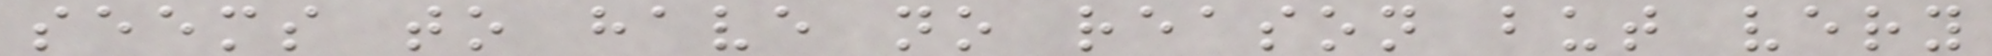seems to have no reason but very
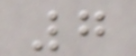7
